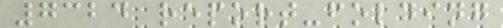7324 report-folding
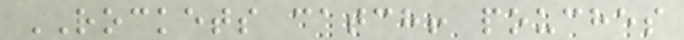ROCKETS catch! pouches
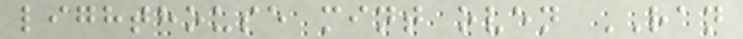lighthouse mint oven RAN
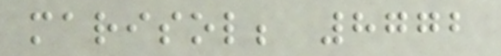marisol; 8772
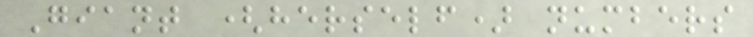Giant (herself) numbers
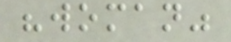"woman"
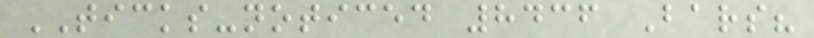TICKS-noticed 8436 Bars?
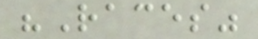"Races"
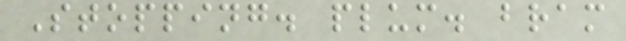Stopping. plum. bram
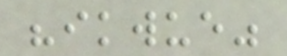"ikwue"
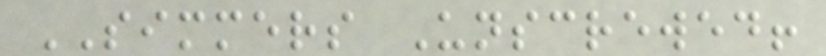SIMMERS Unscrewed!
